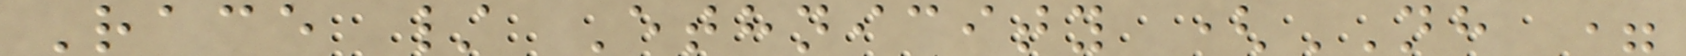Race / Ethnicity (NH =
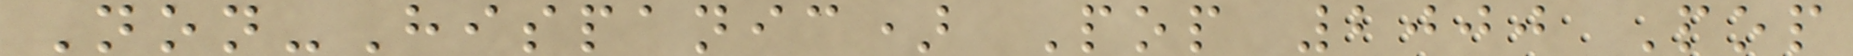Non-Hispanic) Pop 2000 Pop
